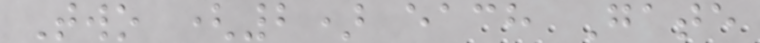Two (2) each Gate
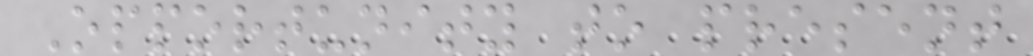Opportunity to present
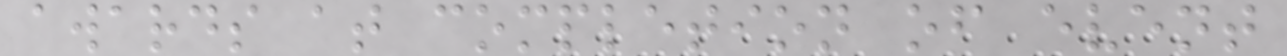awards at completion of event
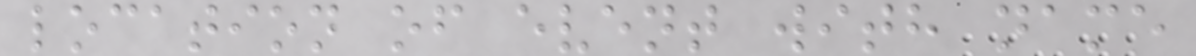location of event with name
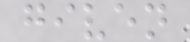given
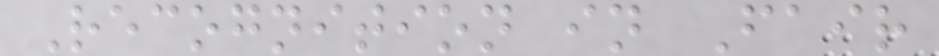Recognition in Fair
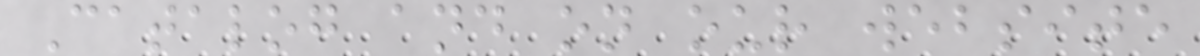Catalog and on our website
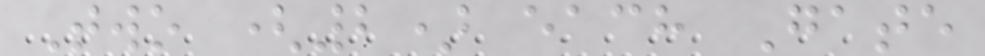Two (2) each Gate
